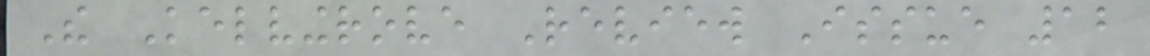The Kelvingrove Review Issue 12
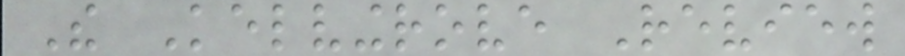The Kelvingrove Review
